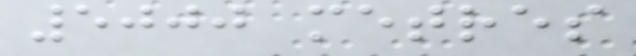5000 metres
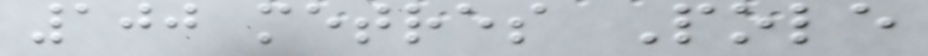100 metres Pole
